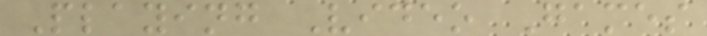Playing Video Games
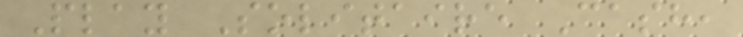Play Solitaire Cash,
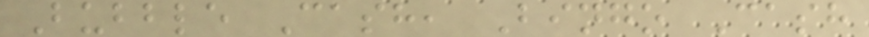Bubble Cash, Bingo Cash
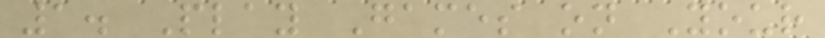1. Play Games on Your
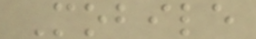Mobile
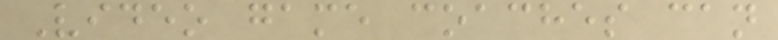Video game coaches can
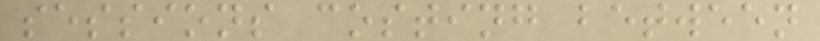sessions costing between
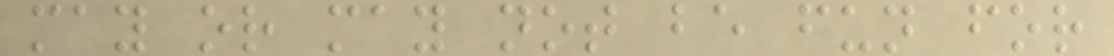may or may not be fun for
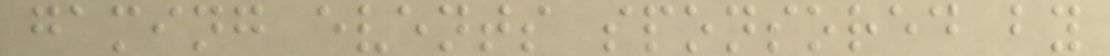gaming events sponsored by
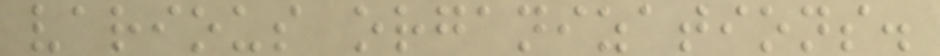various organizations.
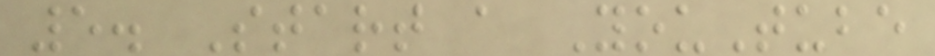5. Start a YouTube
